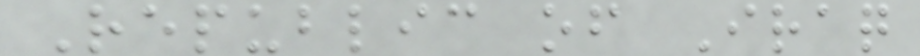Republic of Iraq
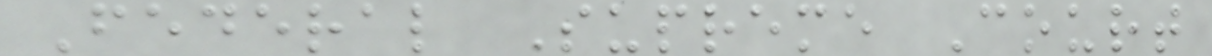Federal Supreme Court
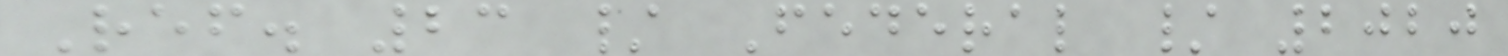Ref. 23 / Federal / 2020
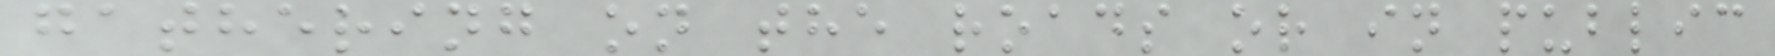gathering on the roads or in public
